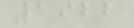1922
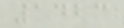1423
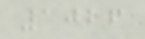1026
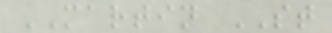MARTIN ST
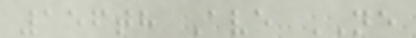156th Ave NE
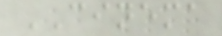CINEMA
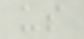us
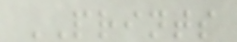PRINTS
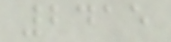2415
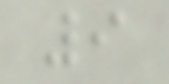9
